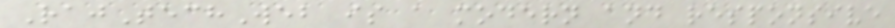RajTechWeb is a modern and responsive
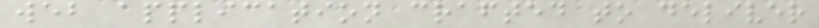web application crafted to deliver
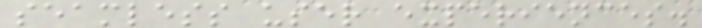seamless user experiences.
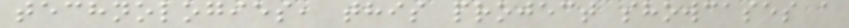technologies, this project showcases a
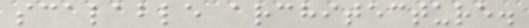scalable architecture.
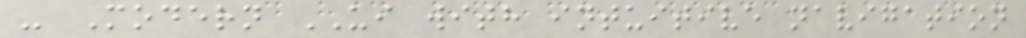- Modern UI with intuitive navigation
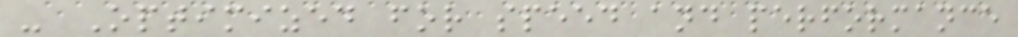- Optimized for speed and performance
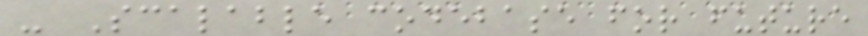- Scalable codebase for future
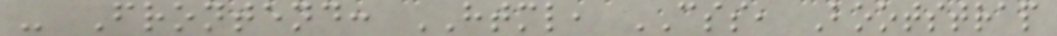- Frontend: HTML, CSS, Bootstrap
